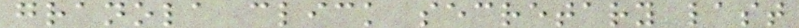granola click secretary last
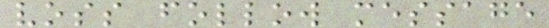voss follow message
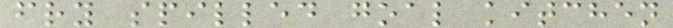fry spilled goal kitchen
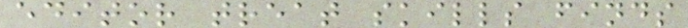editor treat skills finds
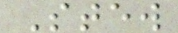Stew
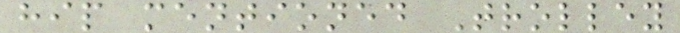hip mentioned Trolley
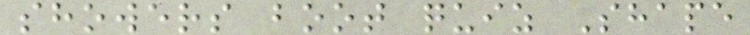showers boot quiz Shape
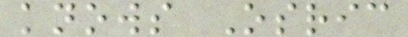knows Osric
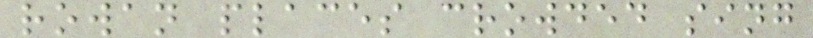rowan places crowded sing
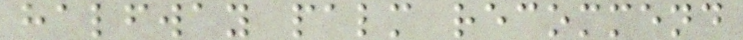halfway palm recommend
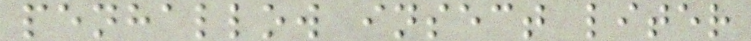penhallow insect liter
